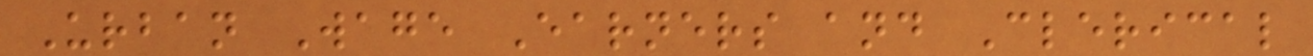Urban Wage Earners and Clerical
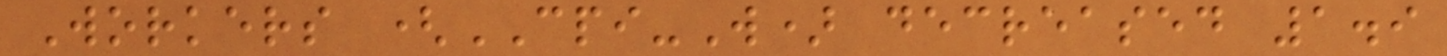Workers (CPI-W) decreased 1.9
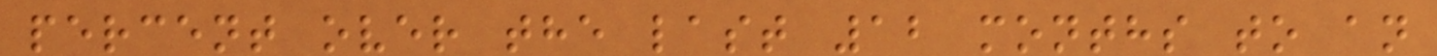percent over the last 12 months to an
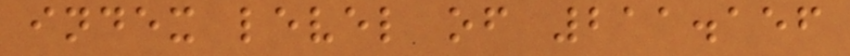index level of 211.156
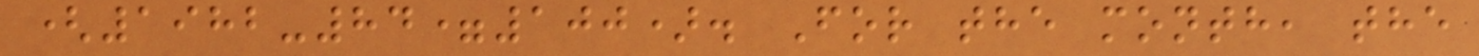(1982-84=100). For the month, the
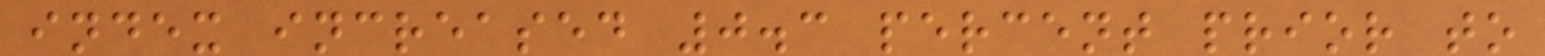index increased 0.3 percent prior to
